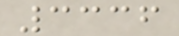3336
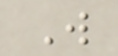W
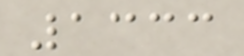1333
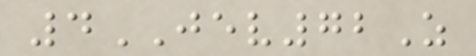4JEV72Z
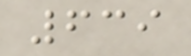639
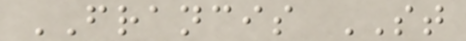FRANCIS ST
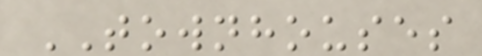TOWNHOUSES
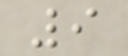9
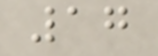17
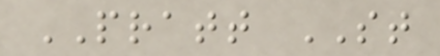PRATT ST
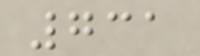731
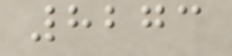8273
